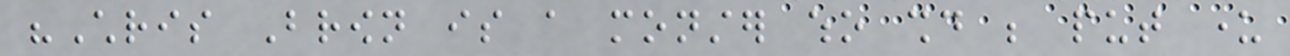"Chris Brown is a monster who should be put under
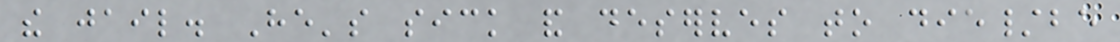the jail. He's sick and deserves to die/be
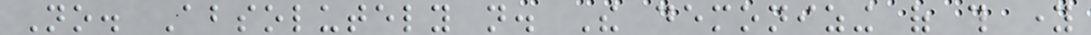No. Absolutely not. The demonizing of this young
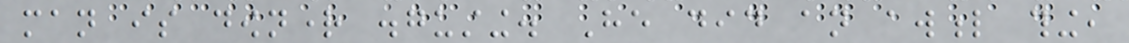man is downright disgusting. He did an awful thing,
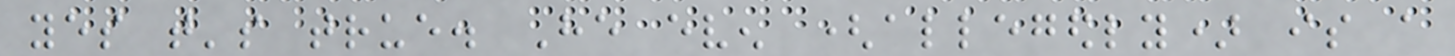yes that's true. He even (allegedly) is a
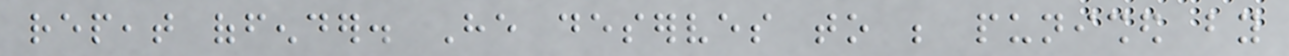repeat offender. He deserves to be punished by
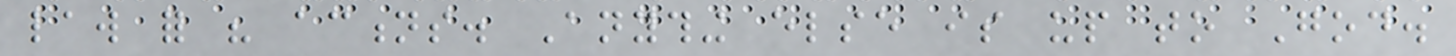law for his actions. Anything else is up to God.
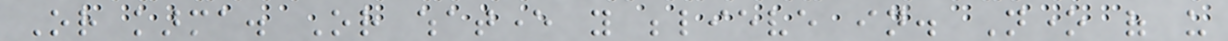Or karma. Or whatever you believe in. None of us
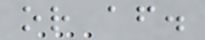or after.
